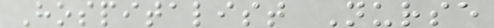Hospitalist Nurse
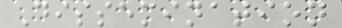Dissemination
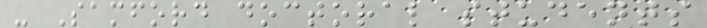- Samford doctoral students
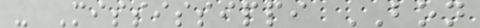- Mississippi BON
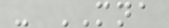- MNA
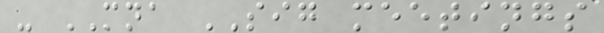- MNA SIG meetings
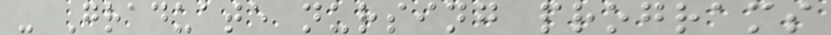- Graduate nursing programs
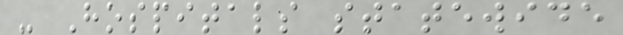- Hospitals statewide
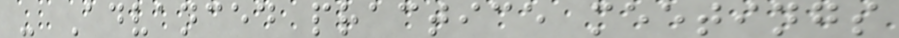- Advanced practice meetings
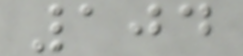104
